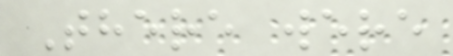There were
